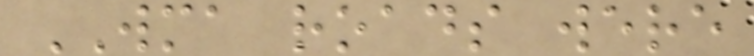WMA roads were
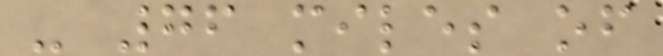- 76 miles of
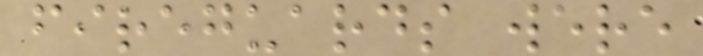fireguards were
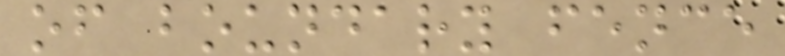of boundary fence
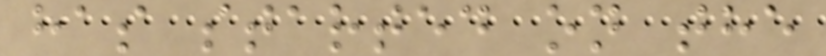has started on the
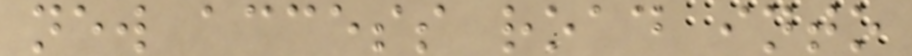new access road into
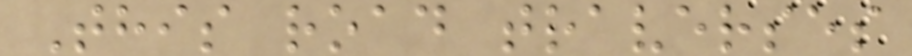This road traverses
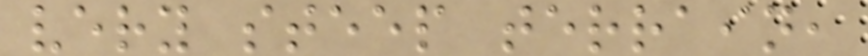very steep terrain,
